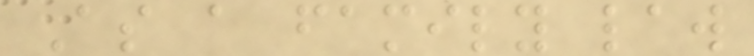As a family law
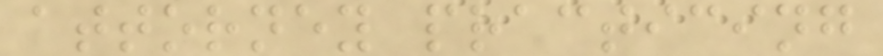attorney practicing
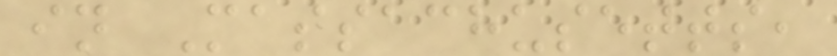in Massachusetts,
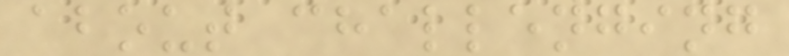about challenging
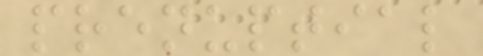prenuptial
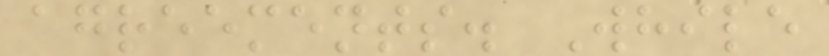agreements. While
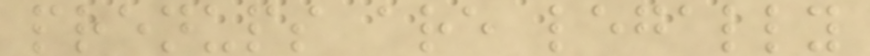prenups are legally
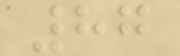87
